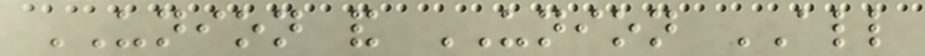UNION and UNION ALL
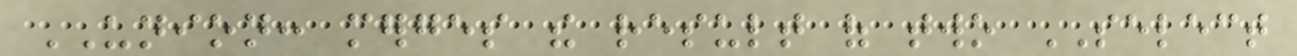UNION: merges the result of two SELECT
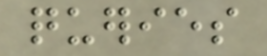queries
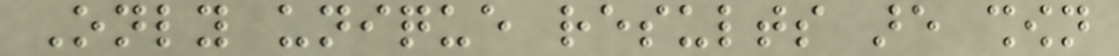Only unique results are shown
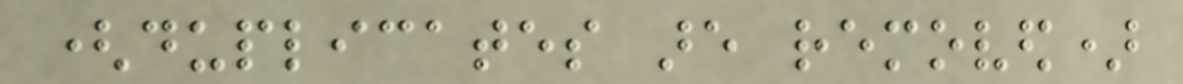(duplicates are removed)
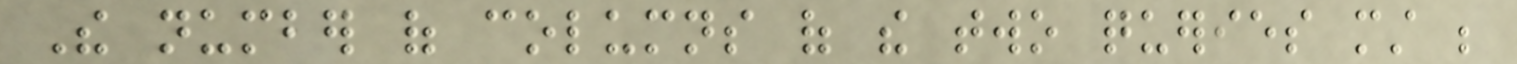The number of columns of the two queries must be
